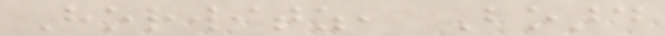Horwitz, Board
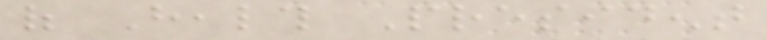of Health President
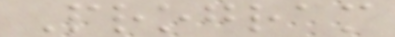Program
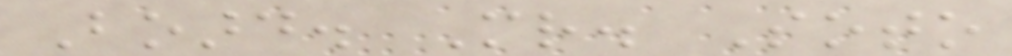Board. Mr. Soto
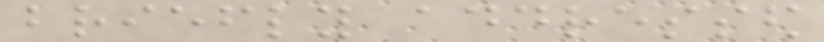briefly addressed
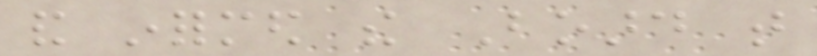and informed the Board that
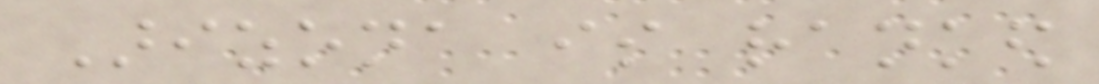Arizona is ranked
